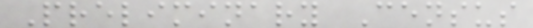Preliminary Census
